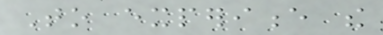To experience the
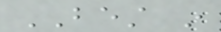BEST in
